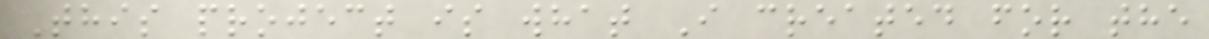This project is what I created for the
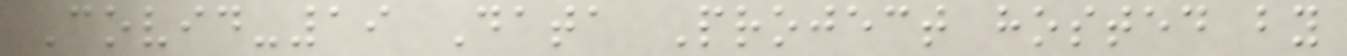Covid-19 Data Project hosted by
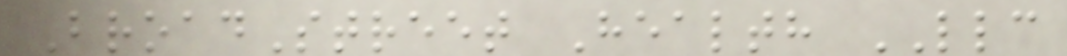BroadStreet Health LLC
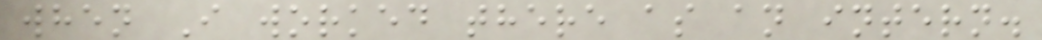when I worked there as an intern.
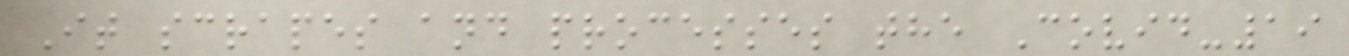It scrapes and processes the Covid-19
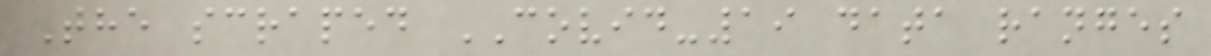The scraped COVID-19 data ranges
